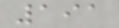191
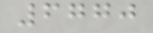6770
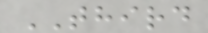THIRD
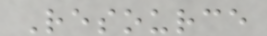Resource
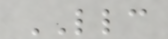LLC
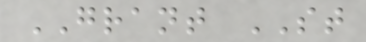GRANT ST
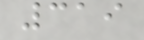319
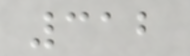312
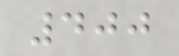400
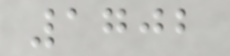1702
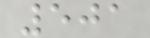501
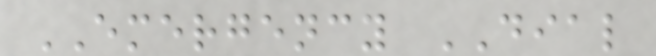EMERGENCY DIAL
